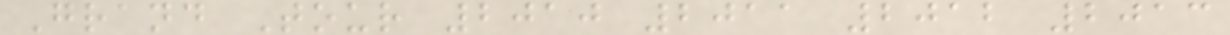Grand Tour 2010 2011 2012 2013
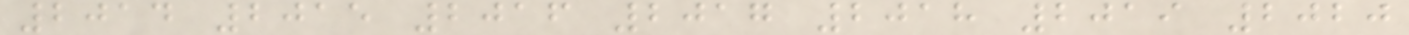2014 2015 2016 2017 2018 2019 2020
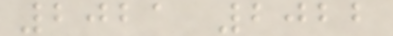2021 2022
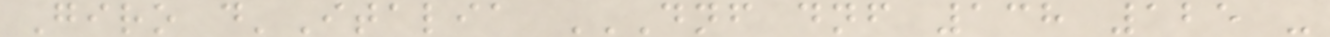Giro d'Italia DNF DNF 138 125 -
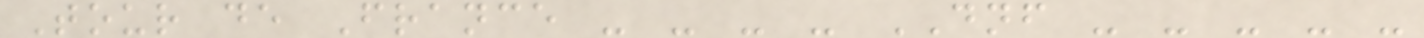Tour de France - - - - DNF - - - - -
